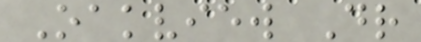Oakview Dr
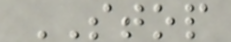STOP
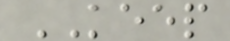KEEP
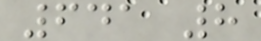641 8
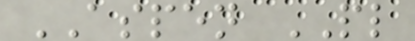ASPEN PL
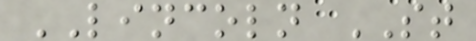LINCOLN ST
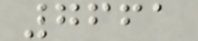7661
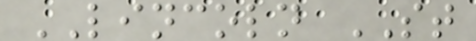LINCOLN ST
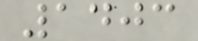1403
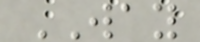WAY
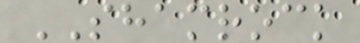SHAMROCK
